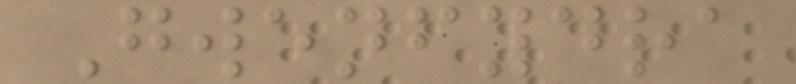Gwenfydra
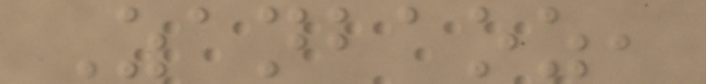Zanbaoz,
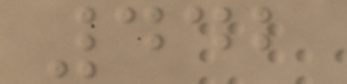442
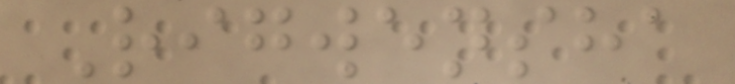Rigwensha
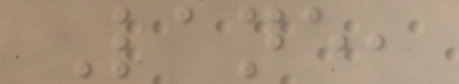Lane,
